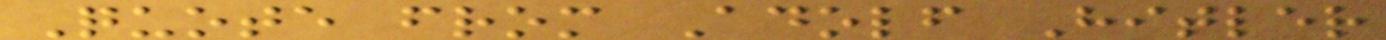Quote from Adolf Hitler
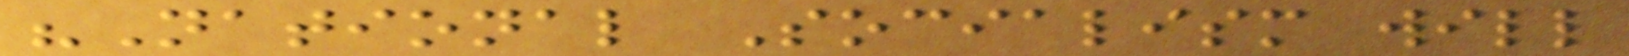"National Socialism will
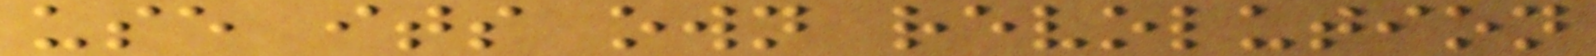use its own revolution
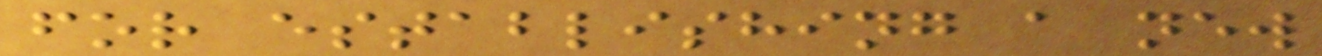for establishing a new
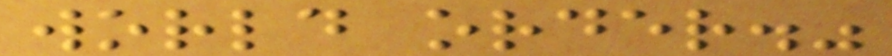world order."
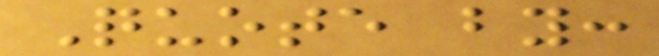Quote by:
